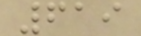619
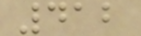412
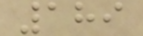189
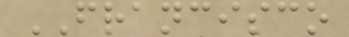FRANCISCO
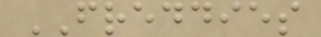FREDDIES
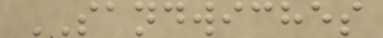SANDWICHES
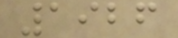1926
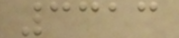3313
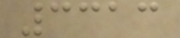3313
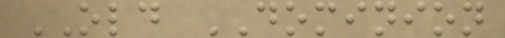OLD DOMINION
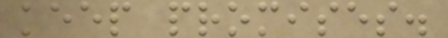keep promises.
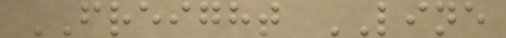FREIGHT LINE
